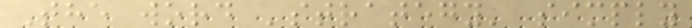The word 'strategy' simply
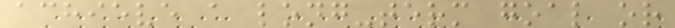achieve a long-term goal or
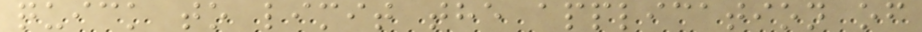quick to limit the application of
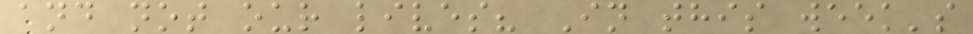and not our lives? In this week's
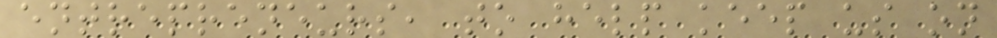entrepreneurs, to help keep us on
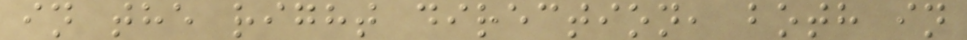in the right direction, both in
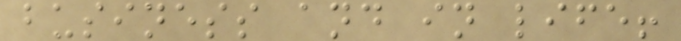business and in life!
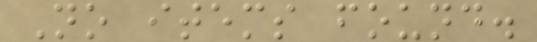No items found.
